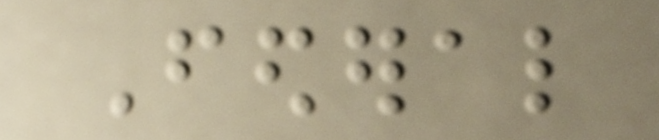Federal
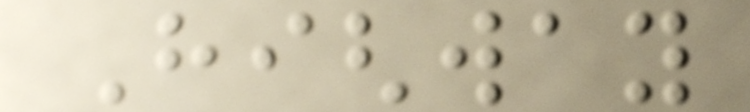Highway
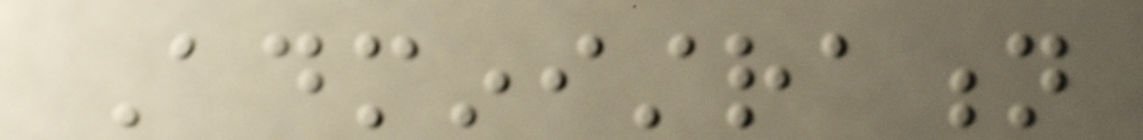Administration
